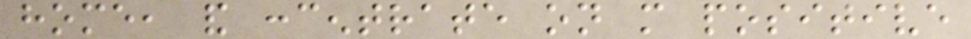home, and concentrate on more positive
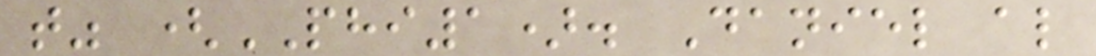that" (PHI1). Daniel also
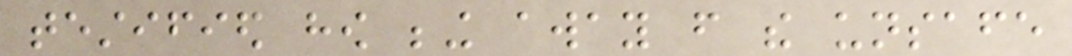testified how being away from the unsafe
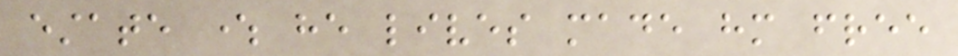estate where he lives made him free
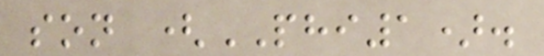son (PHI1).
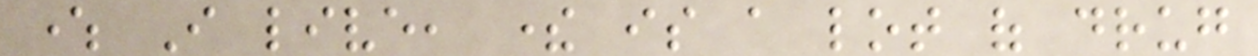where I live, there is a lot of drug
